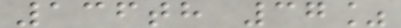136th 37%
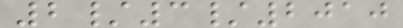2/3/2010
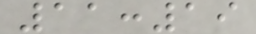11:19
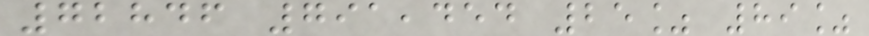72846 791,454 25% 89%
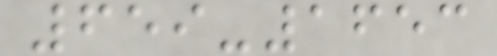659-1653
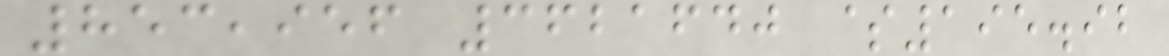853,956 3621640 $195.92
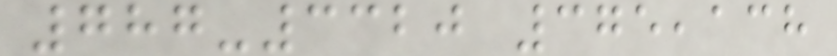787-3320 375,138
